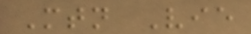Mtn Vie
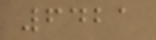6421
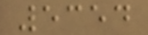5354
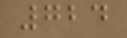724
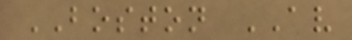BOSTON AV
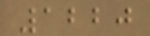1220
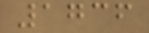1736
